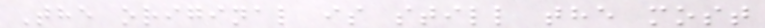The original is still the most
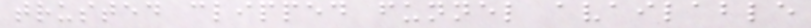trusted clipped funnel available
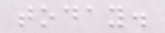today.
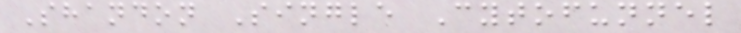Shandon Single Cytofunnel
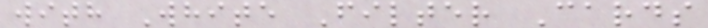with White Filter Cards
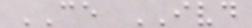CE IVD
